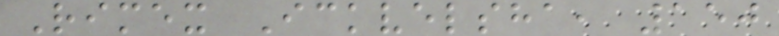Rimex Ickvelsha, 150
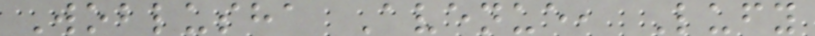Woblusha Avenue, Lufy
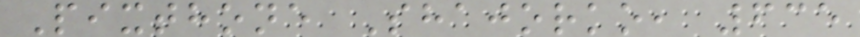Pixthone Shajorko, 635
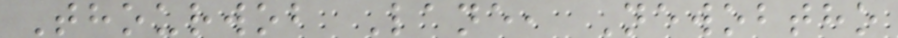Thourwob Lane, Newobtho
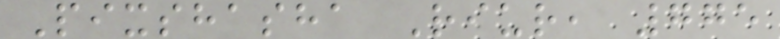Pixshasha Riur, 775
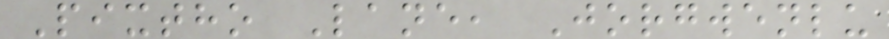Pixtho Lane, Jorgwenlu
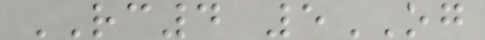RC4 5OG
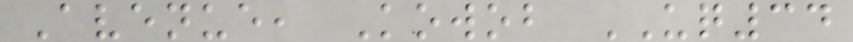Avenue, Kowob UQ34
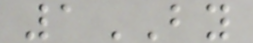1BY
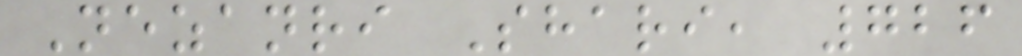Nezanri Shari, 726
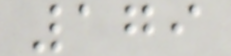179
